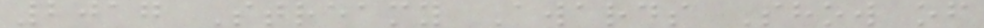2017 Streamy Awards Show of
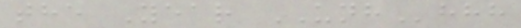the Year UNHhhh
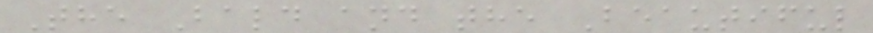The Bald and the Beautiful
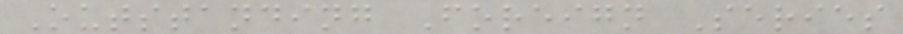Outstanding Foreign Series
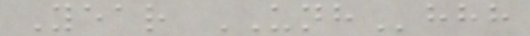Year UNHhhh
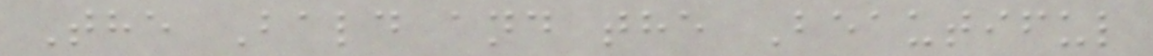The Bald and the Beautiful
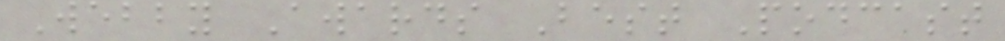Webby Awards Best Podcast
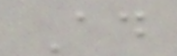Ad
